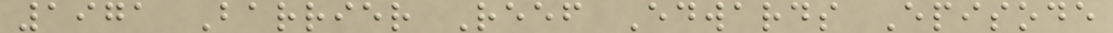1971 Barrier Reef Edwards Episode
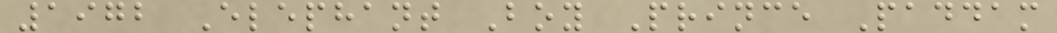1972 Elephant Boy Prince Paddam
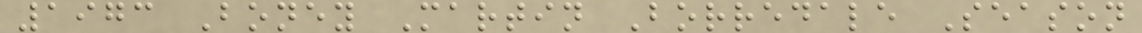1973 Boney Martin Borredale Season
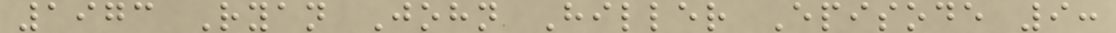1973 Ryan John Hiller Episode 9:
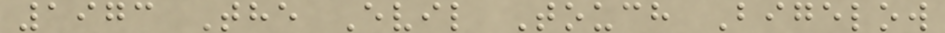1973 The Evil Touch Bigelow
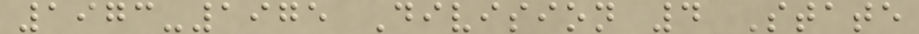1973-1975 Division 4 State
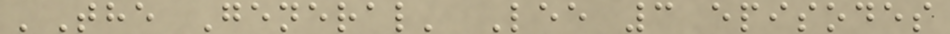'The General' Lee 3 episodes
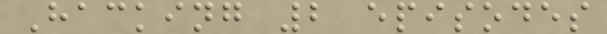Hacking 2 episodes
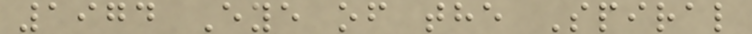1974 Eye of the Spiral
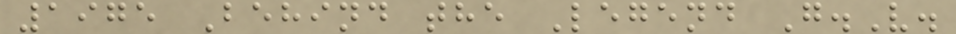1975 Behind the Legend G.V.
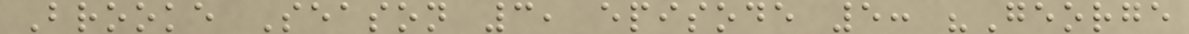Brooke Season 3, episode 5: "George
